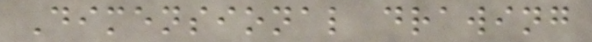Dimensional drawing
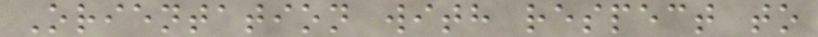Orientation with respect to
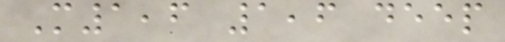M1,6 1,6 deep
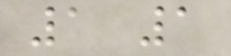1 1
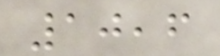10,6
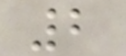2
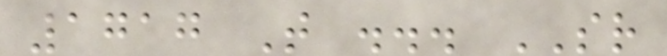1717 T ... SR
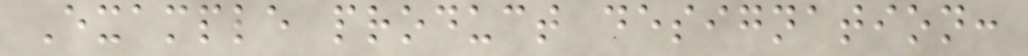Example product designation:
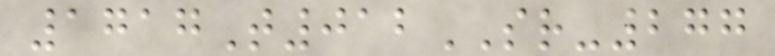1717T012SR-277
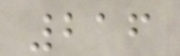216
